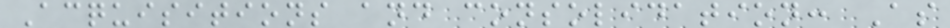Acquisitions and consolidation: As
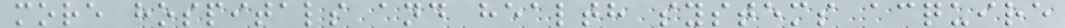more hospitals and health systems acquire
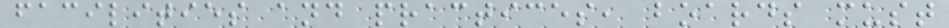facilities and practices, boards must
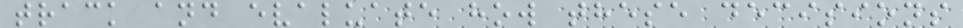track and evaluate how these decisions
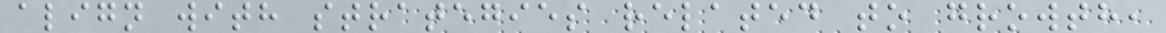align with strategies related to growth,
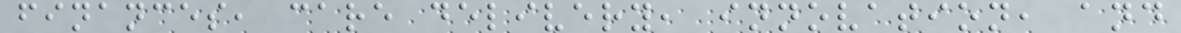finances, care delivery, innovation, and
